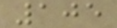105
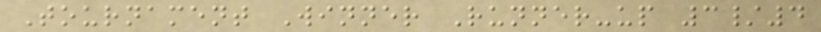Tournament Winner Runner-up 3/4
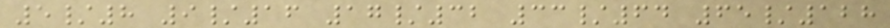5/8 9/16 17/32 33/64 65/128
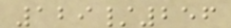129/256
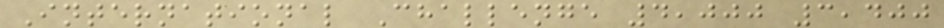International Challenge 4,000 3,400
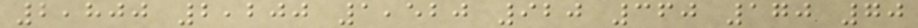2,800 2,200 1,520 920 360 170 70
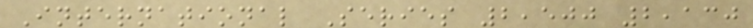International Series 2,500 2,130
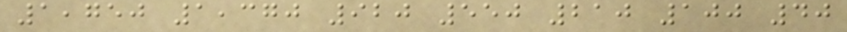1,750 1,370 920 550 210 100 40
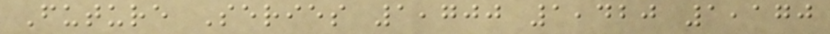Future Series 1,700 1,420 1,170
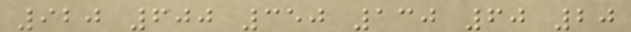920 600 350 130 60 20
